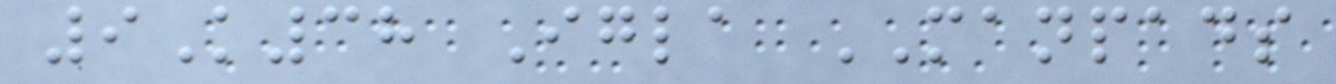9K38 Igla MANPADS
